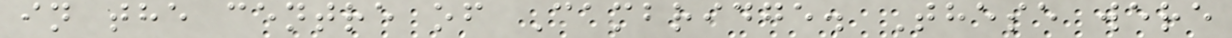in the centre of Cambridge. These were
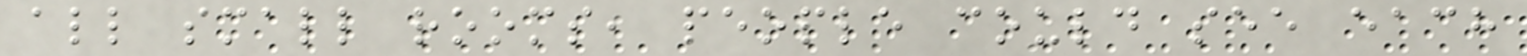all small rooms, people could see each
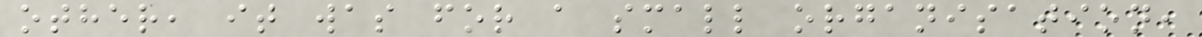other, it was for a small organisation,
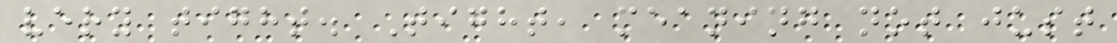very tight. Tight, meaning not just
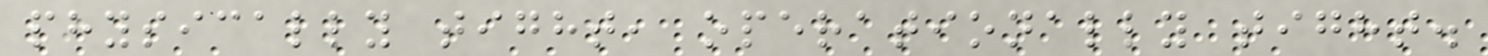physically tight, operationally tight.
